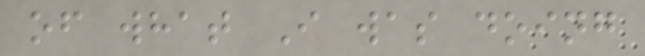of what I was doing
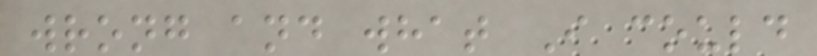wrong and what I could
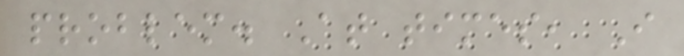problem. At times, I
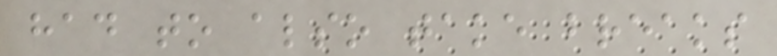had to also take breaks
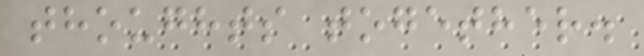thoughts together.
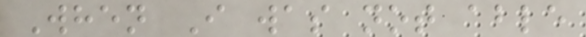When I was not able
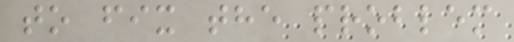to fix the problem
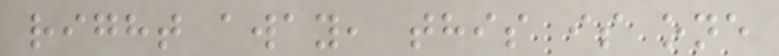right away, this is one
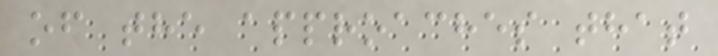of the approaches that
